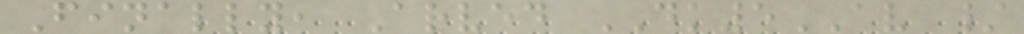Finally, Arved DK5AV /
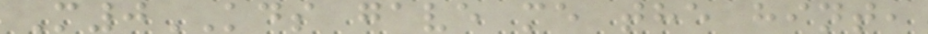M0KDS gave me the hint,
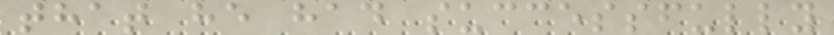that he had successfully
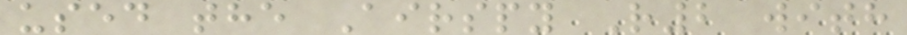used the Airspy R2 with
